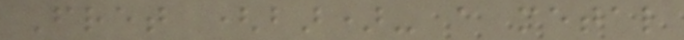Fret (bar)- a metal
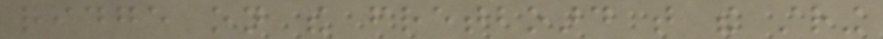ridge on the fretboard that the string
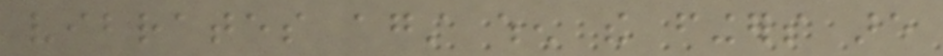vibrates against when the fingers are
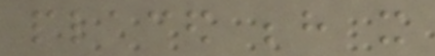placed behind it
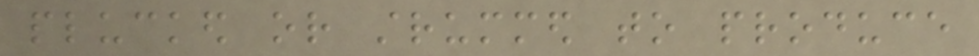plucked or strummed to produce
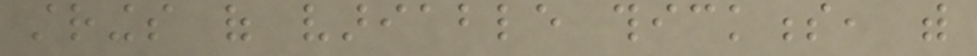strings of variable thickness, with
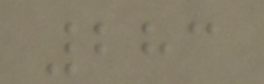283
